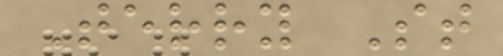Terry St
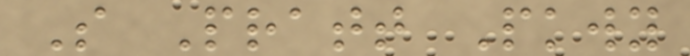S Pratt Pkwy
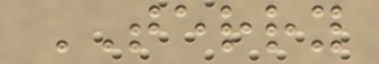TERRY
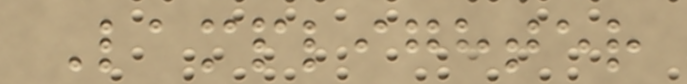Lamplighter
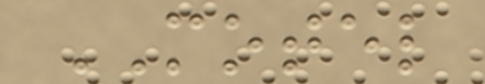MOTEL
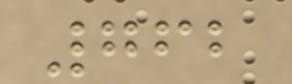762
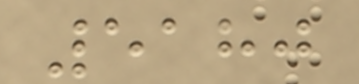5180
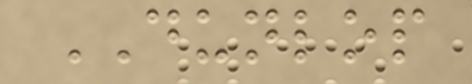DUNLOP
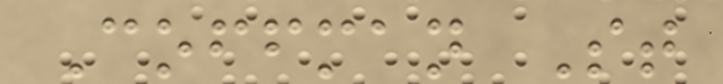Coffman St
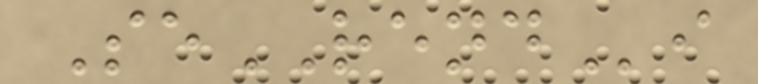SeRENDi
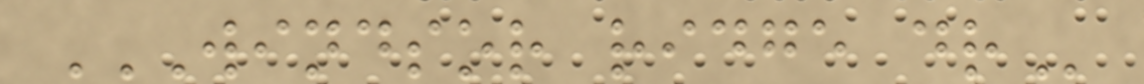WINDSOR RIDGE DR
